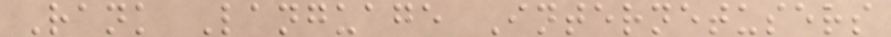Rank Language Internetusers
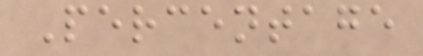Percentage
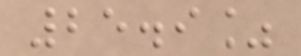25.9%
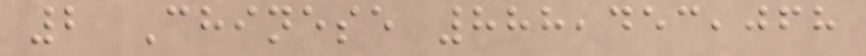2 Chinese 888,453,068
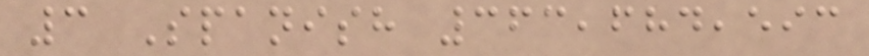3 Spanish 363,684,593
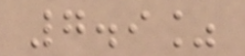7.9%
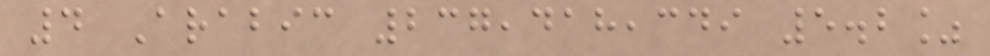4 Arabic 237,418,349 5.2%
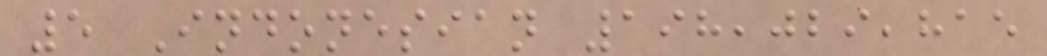5 Indonesian 198,029,815
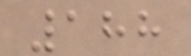188
